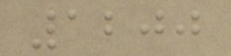1200
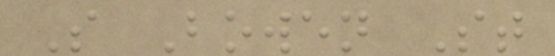S Bowen St
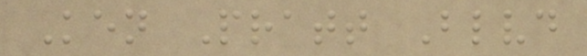Ken Pratt Blvd
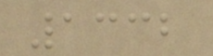1332
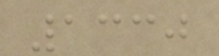1330
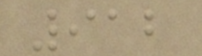912
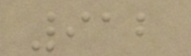912
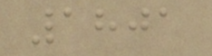1801
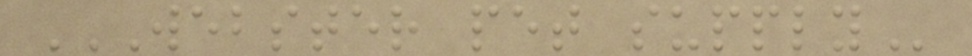WEBSTER PET SUPPLY
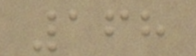168
